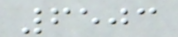6503
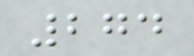274
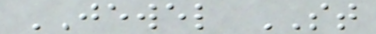JEWEL ST
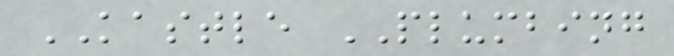KASTLE PLUMBING
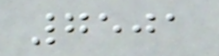7501
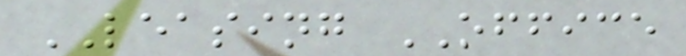LEASING OFFICE
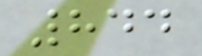844
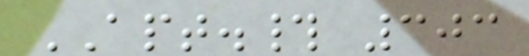APT.# 303
